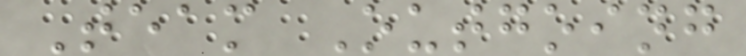Team Outgoing
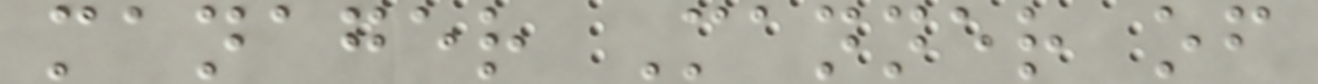manager Manner of
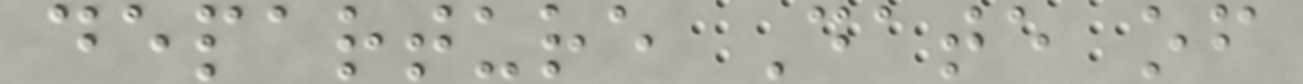departure Date of
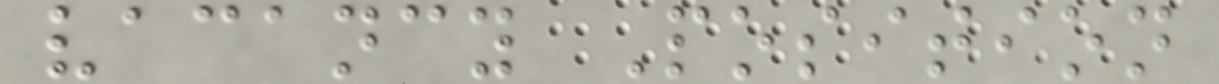vacancy Position
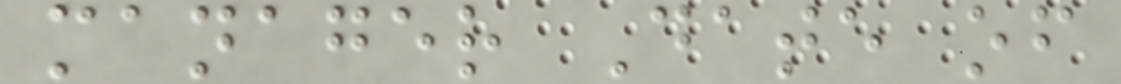manager Date of
